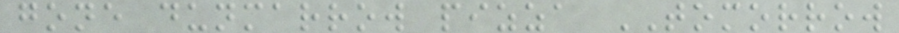gone dunmarrow pizza TOMORROW
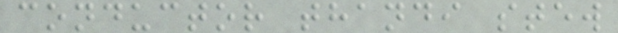conductor thandi stew
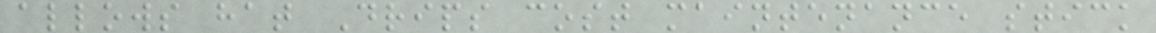allows hat Drips cost maintenance stick
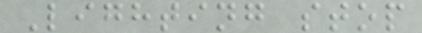Lighting stop
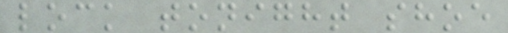lock tonight shoe
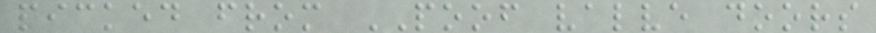picked from POOF valve doors
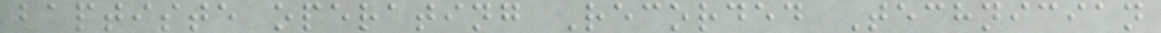baptiste operating Recorded Technician
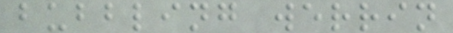bubbling werrin
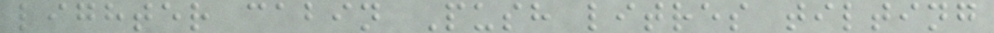lighter cabin Push litres tilting
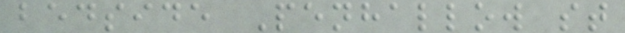bedside Penhallow st
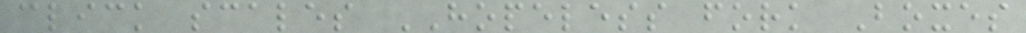click scales HOPELESS fork Boxes
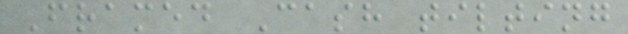Framed Cash tilting
